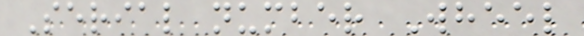Serial number Wheel
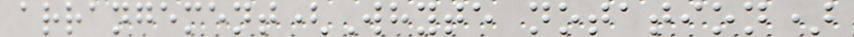arrangement(Whyte notation)
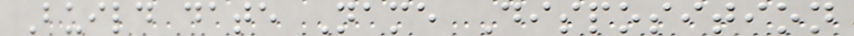Build date Name Disposition
